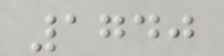1740
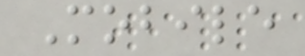Mobile
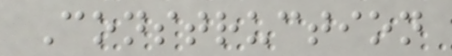Construction
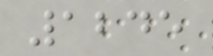1245
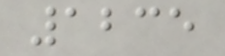1235
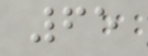65
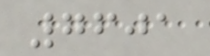7601
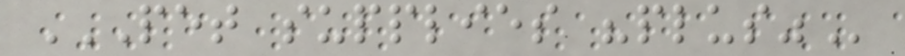PET SUPPLIES "PLUS"
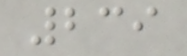239
